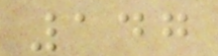147
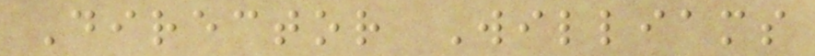Director Williams
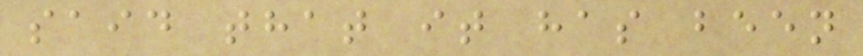said that it has been
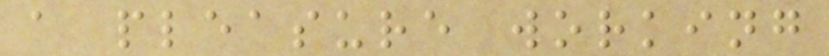a pleasure working
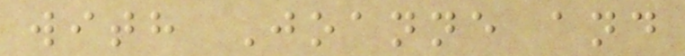with Joanne and
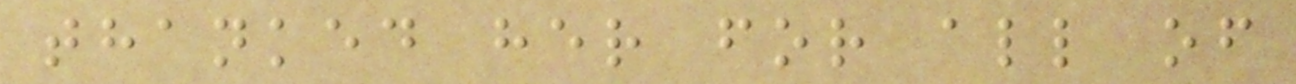thanked her for all of
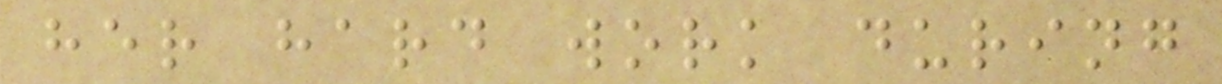her hard work during
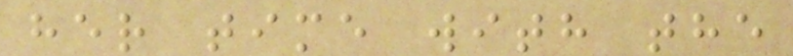her time with the
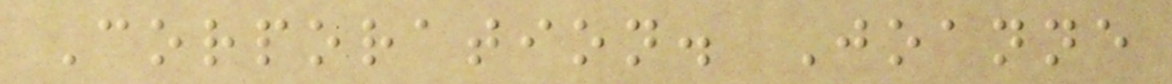Corporation. Joanne
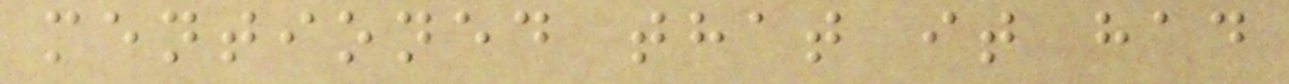mentioned that it had
